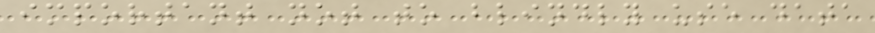important not to blindly use data
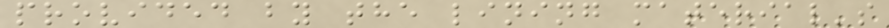provided by the lining material's
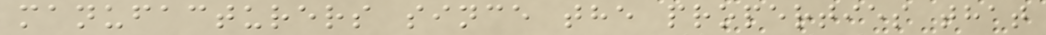manufacturers since the properties that
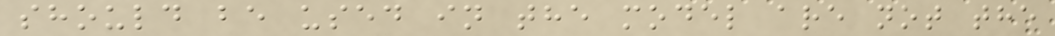should be used in the model are not the
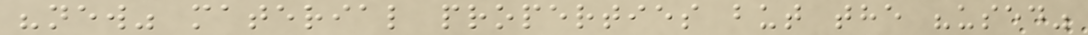"new" material properties but the "used"
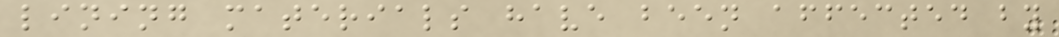lining materials have been affected by
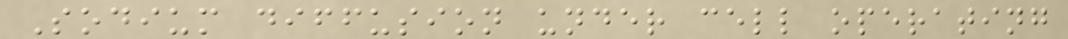Sodium diffusion under cell operating
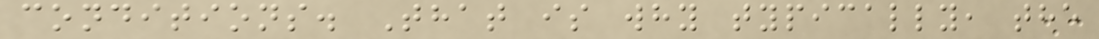conditions. That is why typically, the
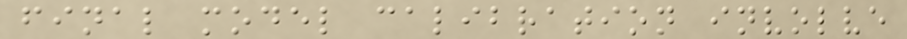final model calibration involve
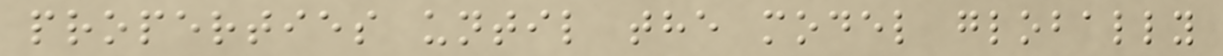properties until the model globally
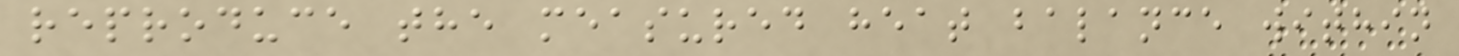reproduce the measured heat balance within
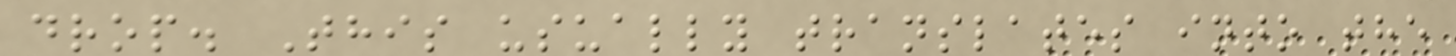drop. This usually translates into the
